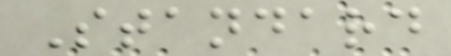Standard
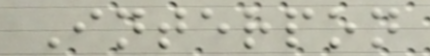Interpon
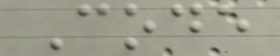Code
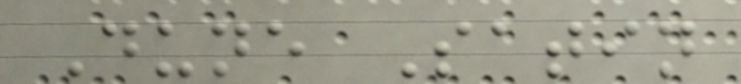Dune Satin
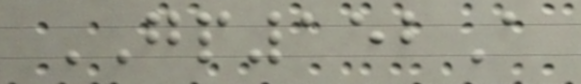GP152A
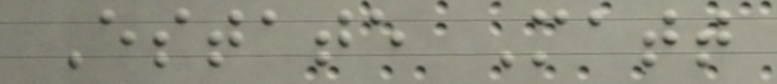Estate Matt
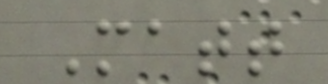Matt
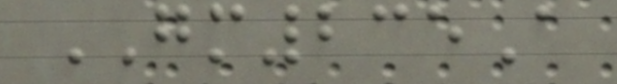GM235A
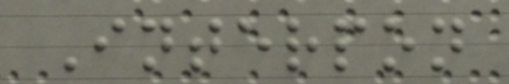Interpon
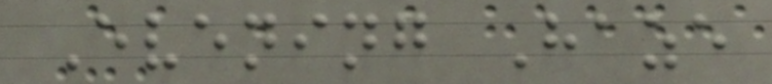Evening Haze
